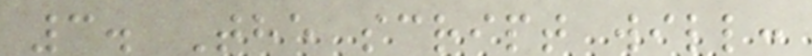3. The script will:
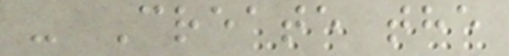- Create the
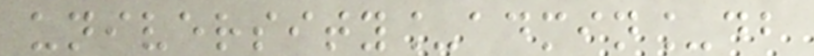university_admin_db
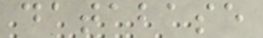database
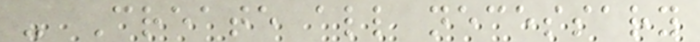- Create all necessary
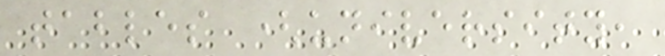tables (university,
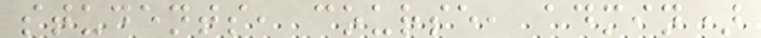students, course, admin)
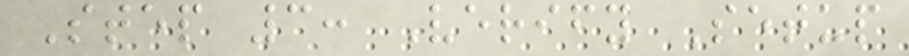Step 3: Verify Setup
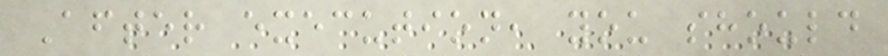After execution, you should
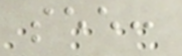see:
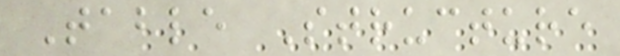Table Structure
